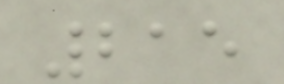215
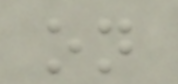on
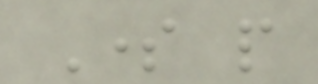Some people
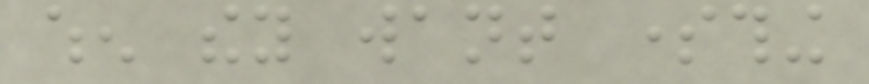when they want something
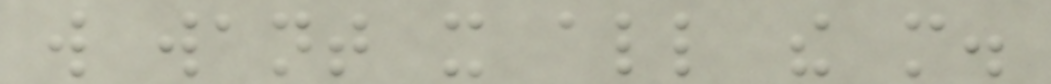will want it all the more.
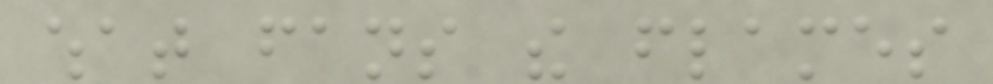what fans the flames
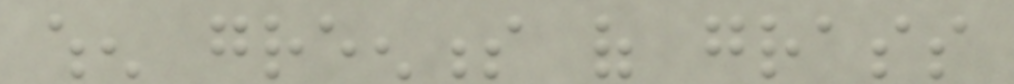when greenness of grass
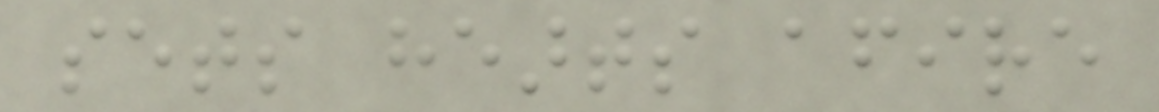sets hearts afire
